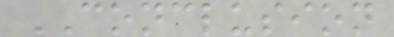CONCLUSION
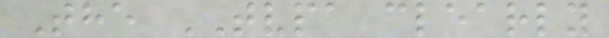The TVPA clearly
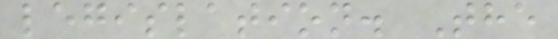legislation. The
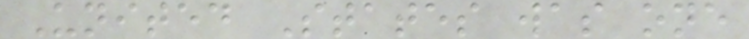United States was one
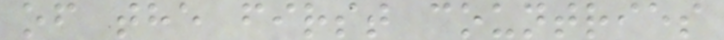of the first countries
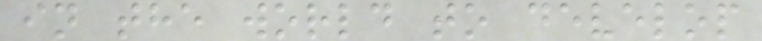in the world to develop
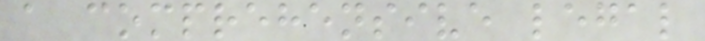a comprehensive legal
